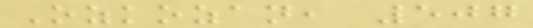Ozkozan, 507
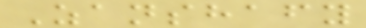Zanshafy
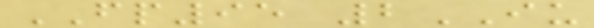FP95 2IU
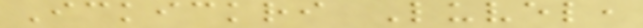Ickickri Luvel,
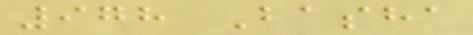978 Basha
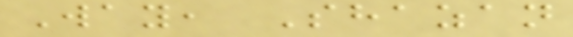Way, Shazan
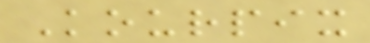Kourpix
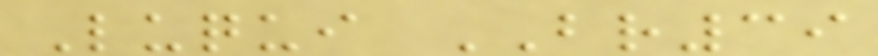Luqui BR39
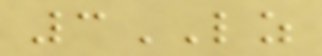3LZ
